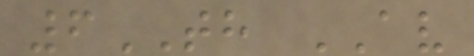6TH AV
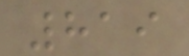819
